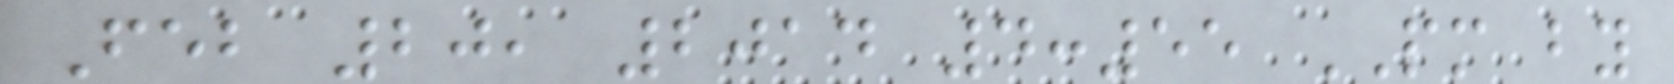Feb 20, 2014 4:55 PM by
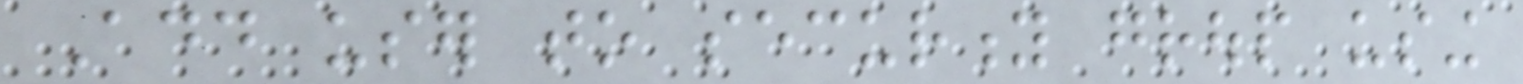Add user to security group using
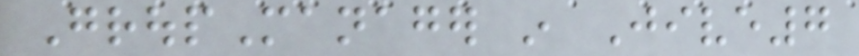GroupManager in Jive7
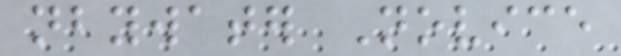nbywater Novice
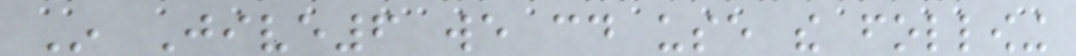In Jive6 we could use the following
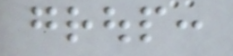group:
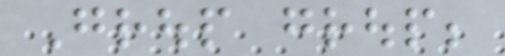Group group;
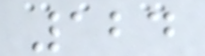124
